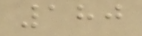180
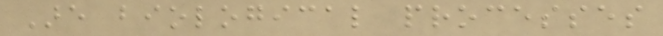Are biological processes
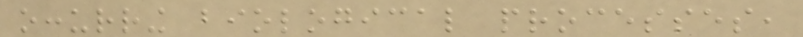occurring biological processes,
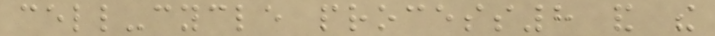cell-cycle process8 and the
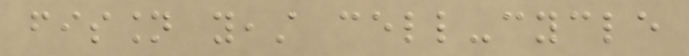fission yeast cell-cycle
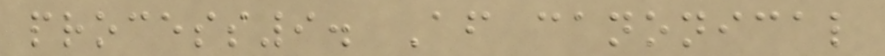process9. After canonical
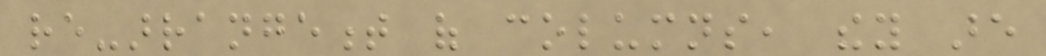re-arrangement of columns, they are
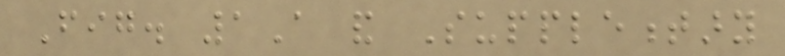Fig. 1A and Supplementary
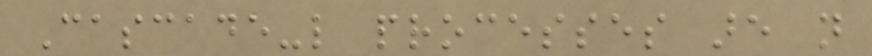Cascade-like processes are not
